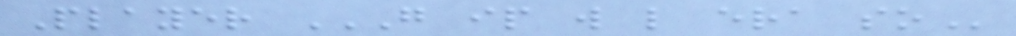Player G IP W L ERA SO
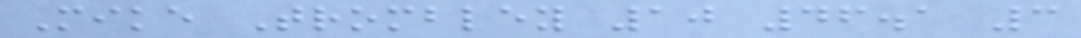Mike Trombley 10 46.1 3
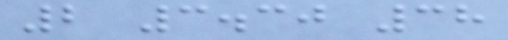2 3.30 38
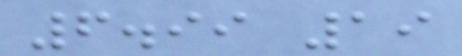6.99 19
